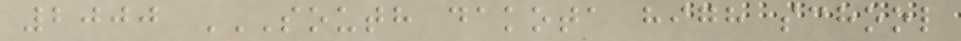2000 SOUTH DAKOTA HIGH SCHOOL
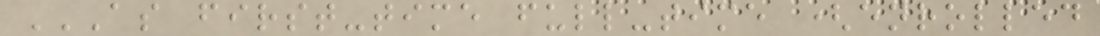AS FIRST-TIME FULL-TIME (ENROLLED
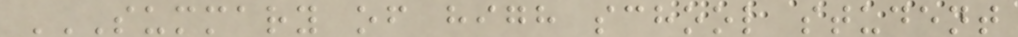SUMMARY OF HIGH SCHOOL STUDENT
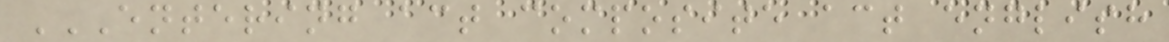ENTERING ACT COMPOSITE ACT ENGLISH
